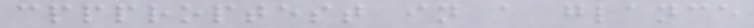cppproptest in a glance
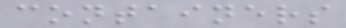containers
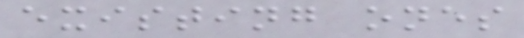existing ones
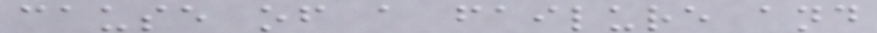cause of a failure and
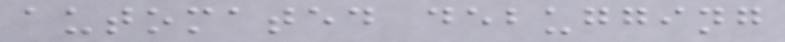automated debugging
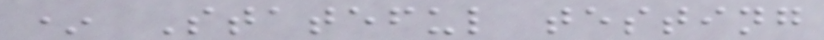* Stateful testing
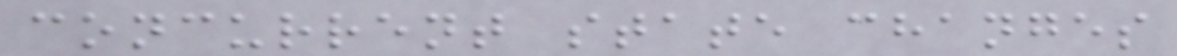concurrent state changes
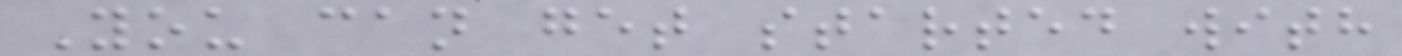You can get started with
